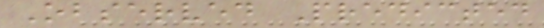Observed Predicted
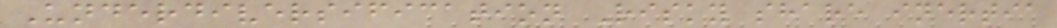Underdiversification Risky share inertia
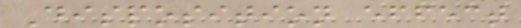Disposition effect
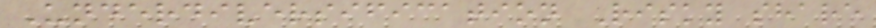Underdiversification Risky share
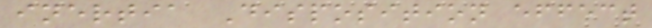inertia Disposition effect
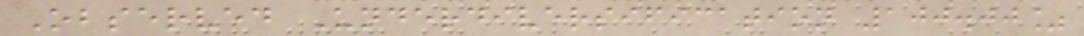Observed Underdiversification 100.00%
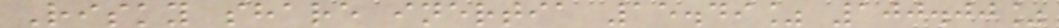Risky share inertia 15.49% 100.00%
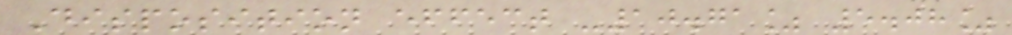Disposition effect -10.71% 5.08%
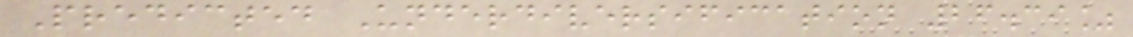Predicted Underdiversification 26.39%
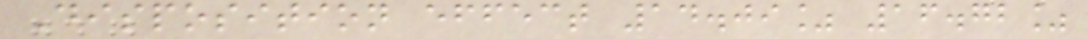Disposition effect 14.09% 16.72%
